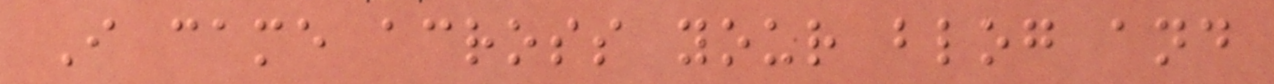I came across your blog and
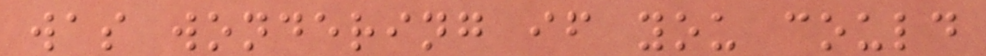was wondering if you could
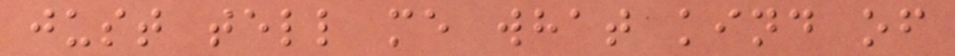just tell me what kind of
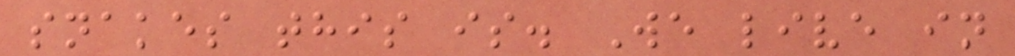snakes this is. We live in
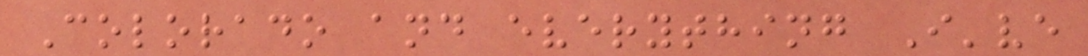Colorado and everything I've
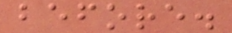before.
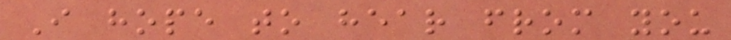I hope to hear from you
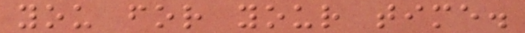you for your time.
